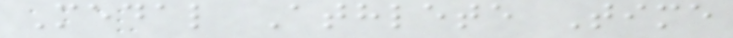Medal Athlete Time
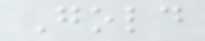Gold
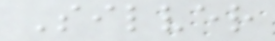Silver
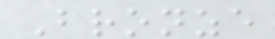Bronze
